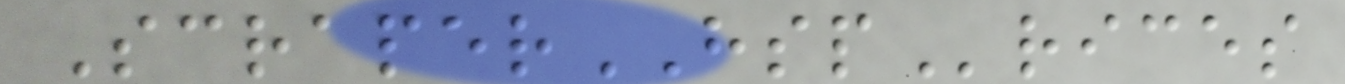ScraperHSPrices
